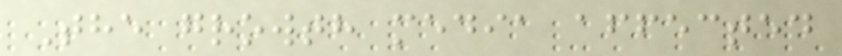The growth media affected
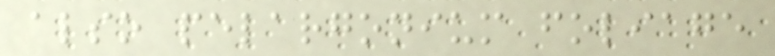also pelargonium foliage
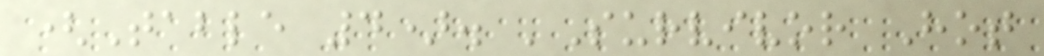(Table 4). 'Survivor Hot
